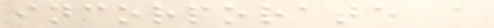incorporate a
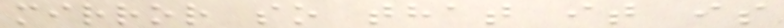mirror so that it is
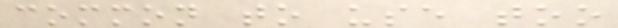common to use too
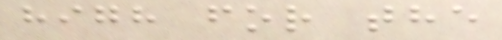high for the
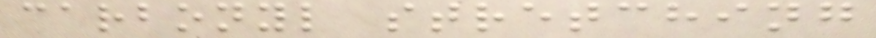carbonyl stretching
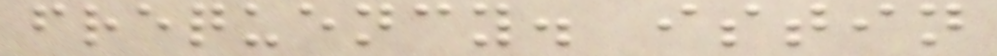frequency. istin
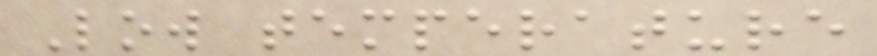Low temperature
